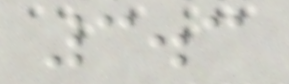3.3
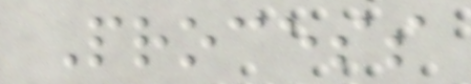Process
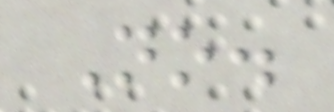No.
